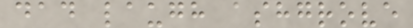dad laugh ashgrove
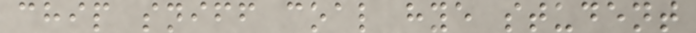chip sniff coal hye student
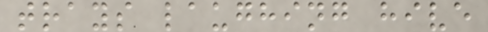trays laughing hive
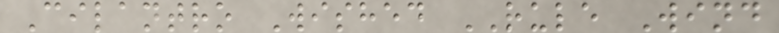Cilantro Wished RULE Wind
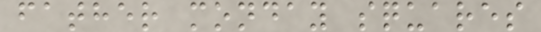father monday squares
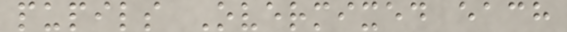pupils Overmixed each
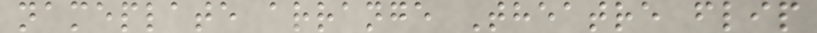nameplate arrange Theatre flip
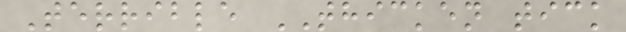Terrible THICKEN tick
